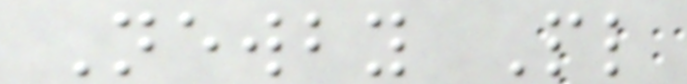Newby Pl
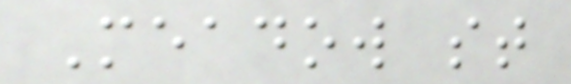Meadow st
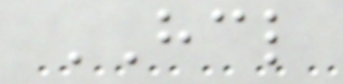HCL
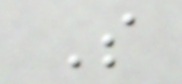S
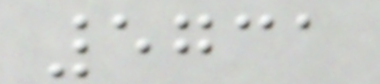5731
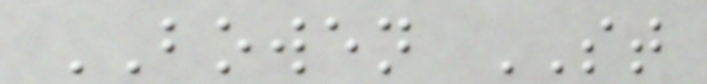BOWEN ST
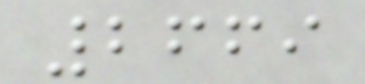2669
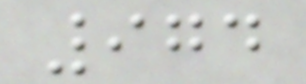974
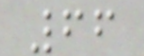66
